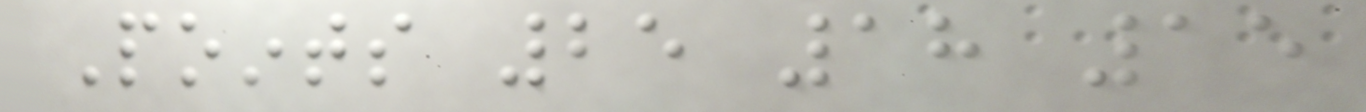Points 25 18 15
